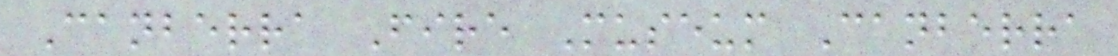Canberra Fire Museum Canberra
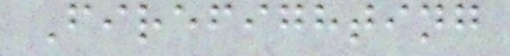Firefighting
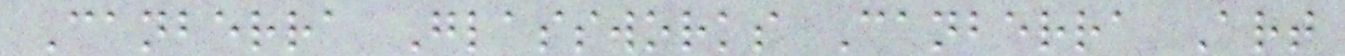Canberra Glassworks Canberra Art
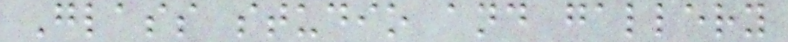Glass studio and gallery
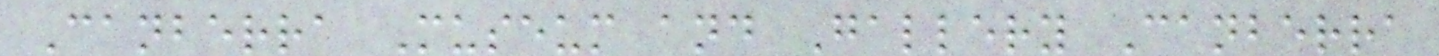Canberra Museum and Gallery Canberra
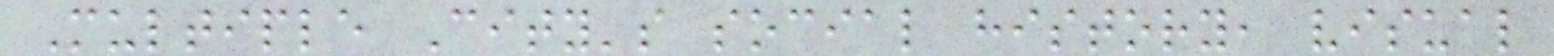Multiple City's social history, visual
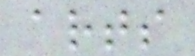arts
